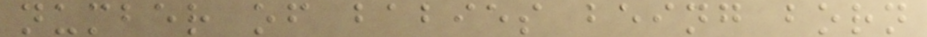number of babies being born
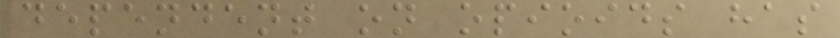dependent on opioids has
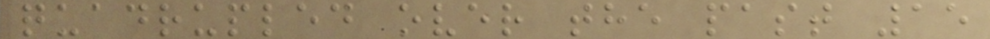quadrupled over the past 15
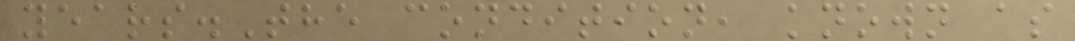years.The condition, known as
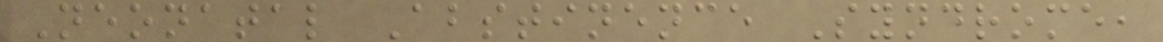Neonatal Abstinence Syndrome,
